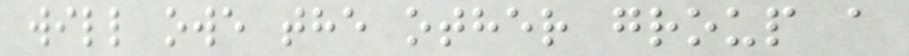will owe the other group a
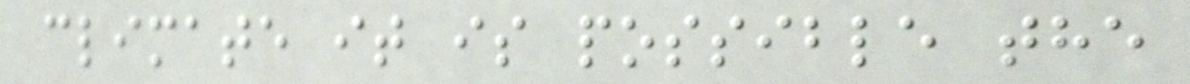climate it is possible the
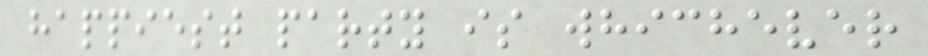happiest party is whichever
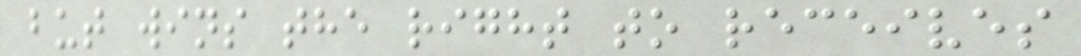but wins the right to receives
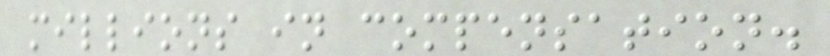millions in compensation.
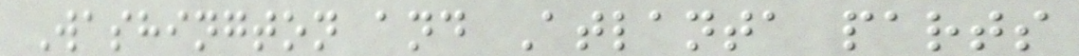Washington and Atlanta parts
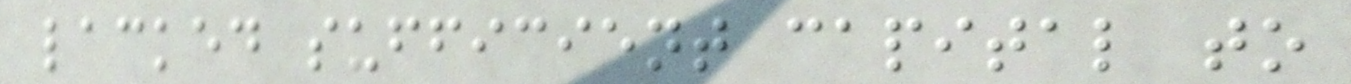lacked sufficient capital to
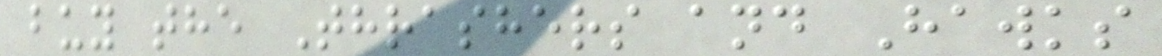buy the Thrashers and Hawks
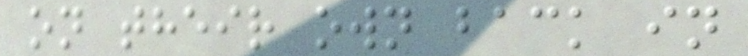on their own back in
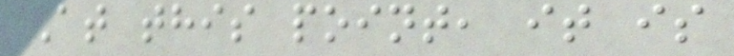At this point, it is
